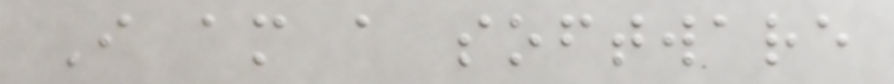I am a software
